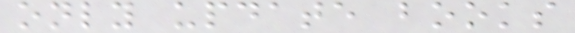only update books
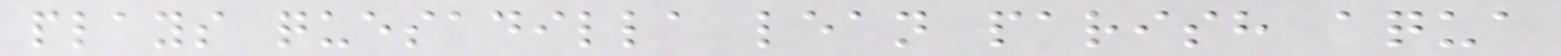plays quesadilla lean parish aqua
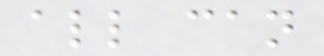all can
